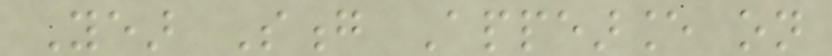Year Song Appearance on
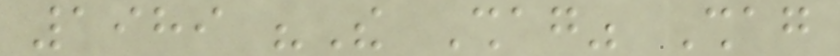1989 "The Shag" Shag
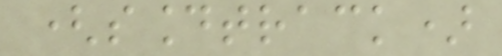(soundtrack)
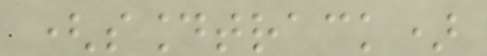(soundtrack)
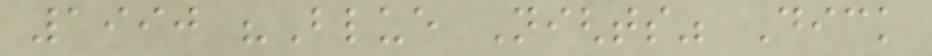1990 "Blue Nights" Dick
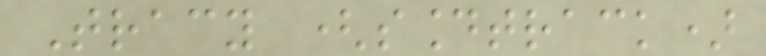Tracy (soundtrack)
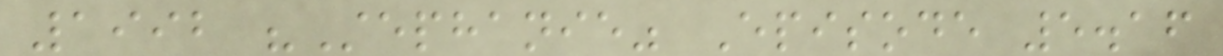1992 "Stephanie" Episode 5.16
